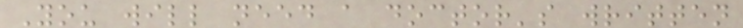You will need a doctor's written
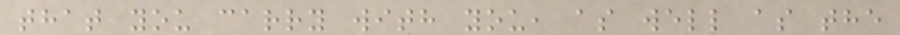that you carry with you, as well as the
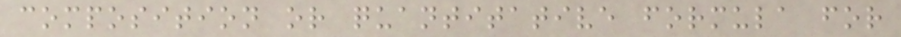composition or quantitative formula for
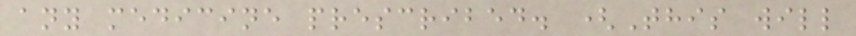any medicine prescribed. (This will
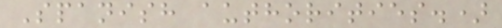Spanish authorities.)
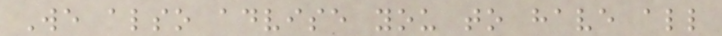We also advise you to have all
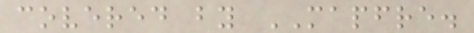covered by MAPFRE.
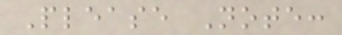Please Note:
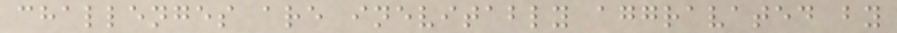challenges are inevitably aggravated by
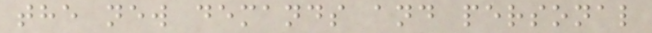the new demands and personal
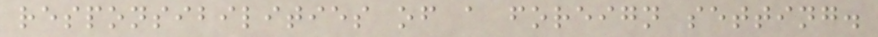responsibilities of a foreign setting.
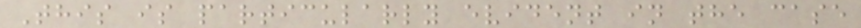This is particularly evident in the case
